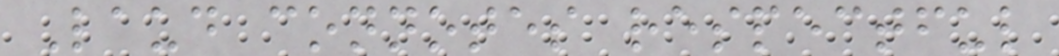Laud connotes respectful
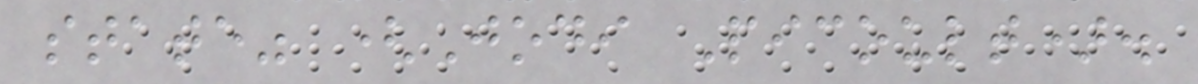state" (Jodi Picoult).
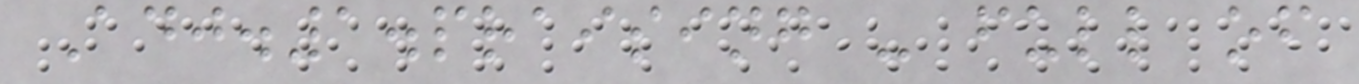Adj.1.praising - full of
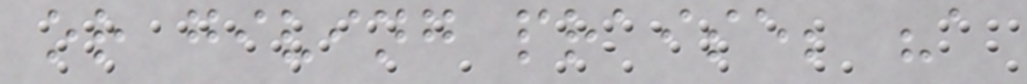or giving praise; "a
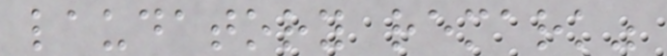laudatory remark"
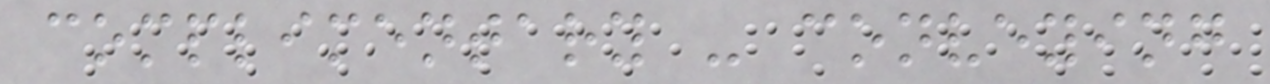complimentary - conveying
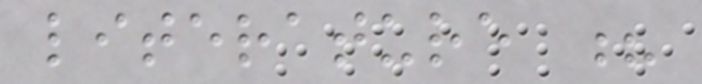literature ?
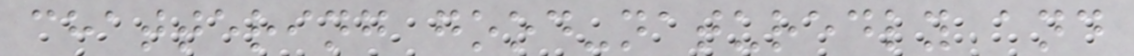chattering good-naturedly and
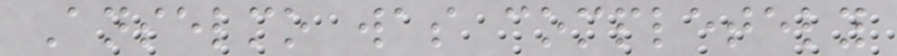Anselmo was completely
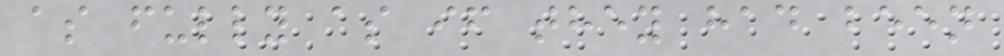as fully as if they had been
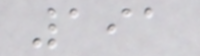191
